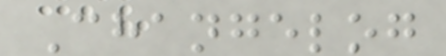Changelog
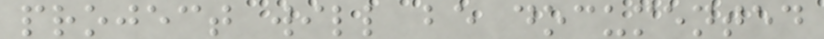project will be documented
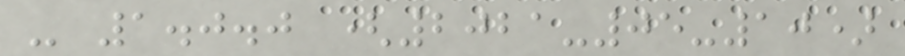- 1.0.0 (2021-05-10)
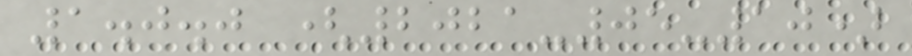1.0.0 (2021-05-10)
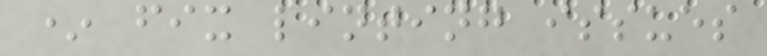* fix linting issues
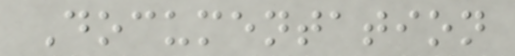Documentation
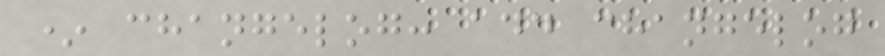* changelog: add changelog
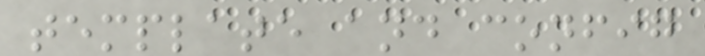template and config
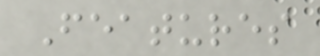Features
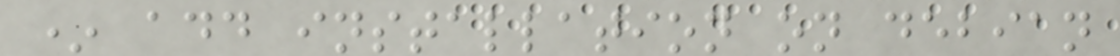* add installation on debian
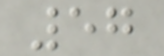57
